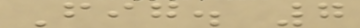Fig. 7
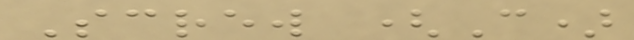Screw (C)
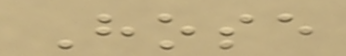Hose
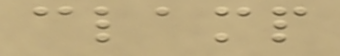clamp
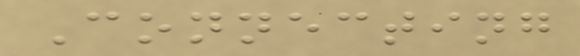Connecting
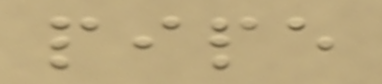pipe
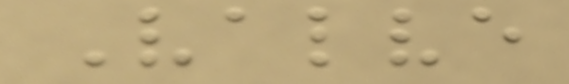Valve
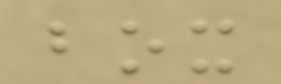box
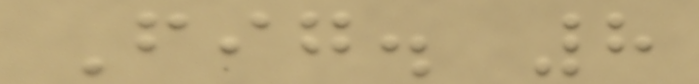Fig. 8
